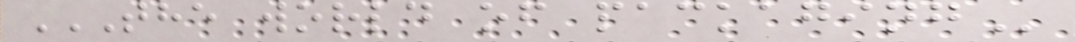THE WORLD OF PACKAGING
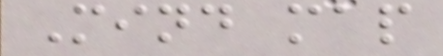Mind map
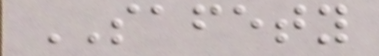SAFETY
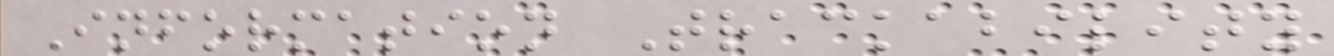Information Trackability
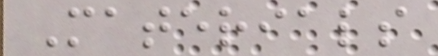Materials
